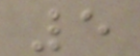5
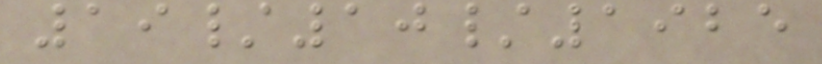19/10/1925
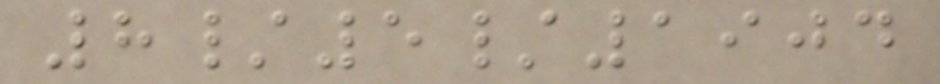8/5/1904
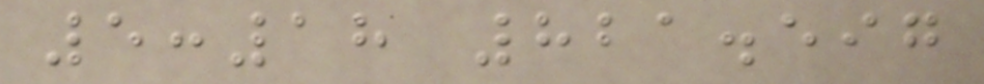5:18 821.597
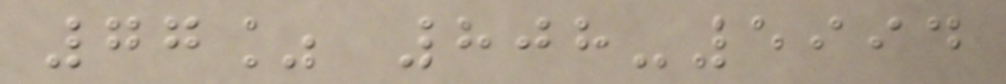77% 808-5994
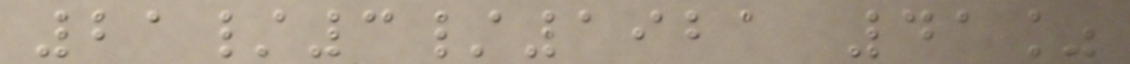21/3/1921 41%
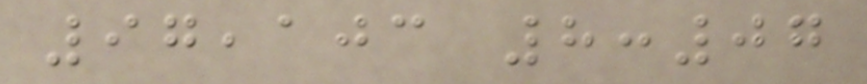97,103 8:07
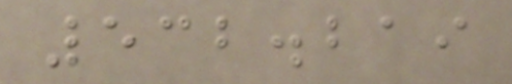532.219
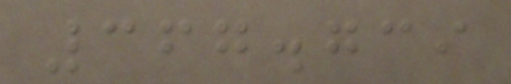367.739
